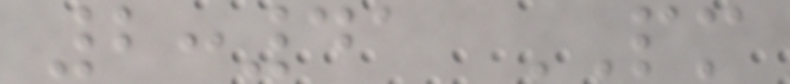2:41 PM
